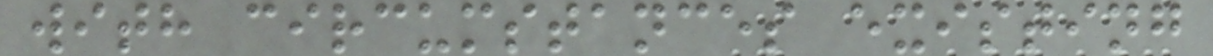with circumstances existing
